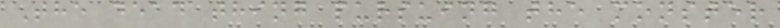The dead thing pursuing the monster
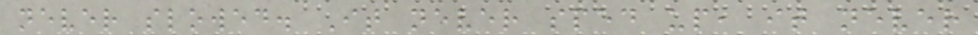never slowed. It never sped up, it never
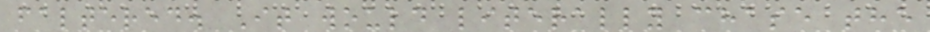faltered. It would literally chase the
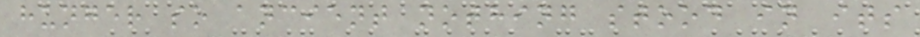hunger so ancient nothing stood in its
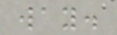way.
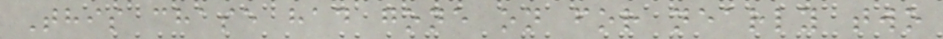This chase had gone on for nearly two
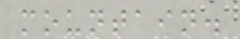mountain.
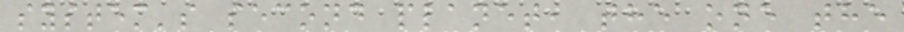system's second planet, the one the
